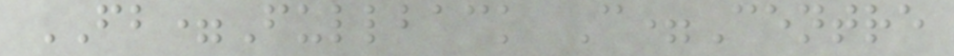FB=Fullback C=Centre
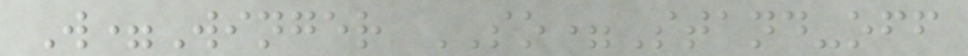W=Winger SO=Stand-off
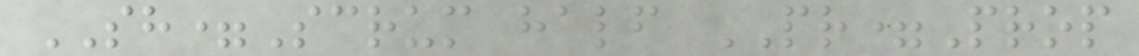SH=Scrum half PR=Prop
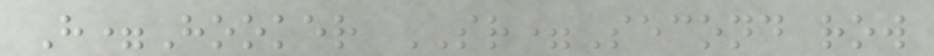H=Hooker SR=Second row
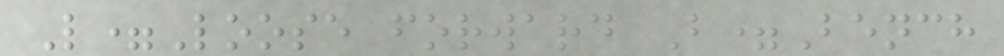L=Loose forward B=Bench
